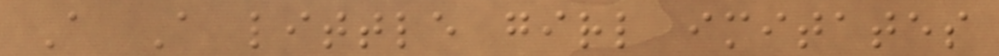A A little girl imitates
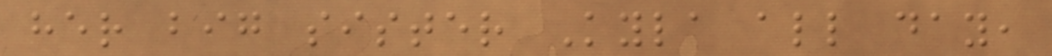her big sister Kyla all day,
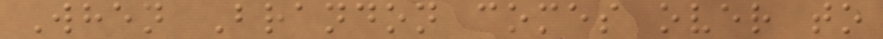When Brandon comes over to
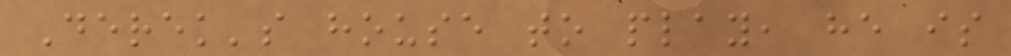Derek's house to play, he is
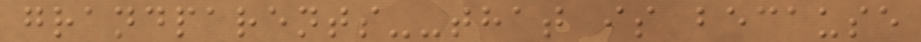grandparents--that is because
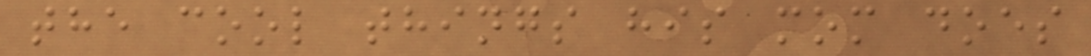the cool things his mom does
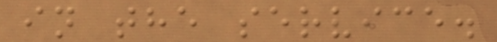in the service.
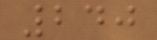240
